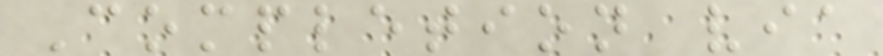Completion via
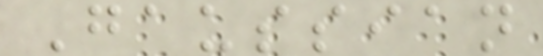Gaussian
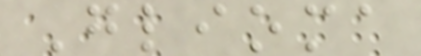Glioma
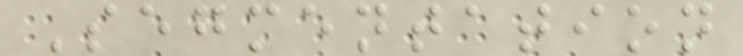Segmentation
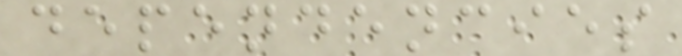dependencies
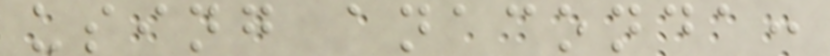using anaconda:
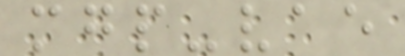mgp-vae
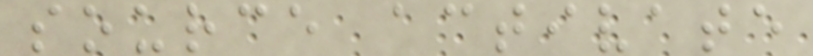source activate
